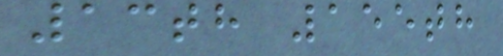13th 155th
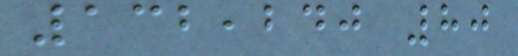132,240 80
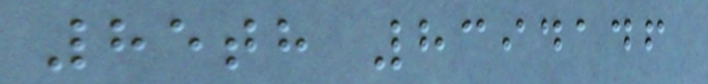85th 8394146
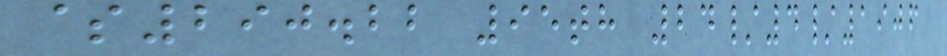$290.22 95th 24/4/1906
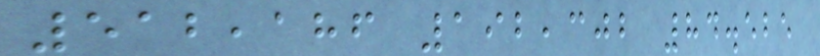512,186 192,302 84.525
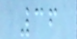36
